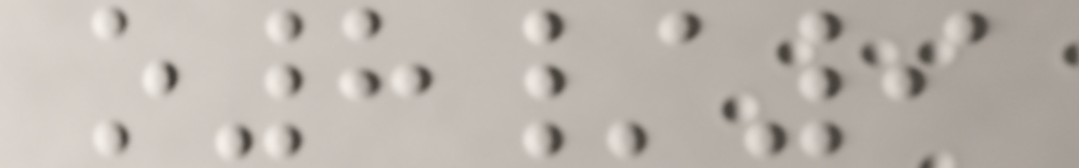o8/9
